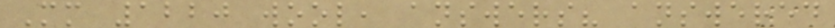Mm 1220 wool, answers? answered
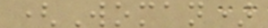(Woman)
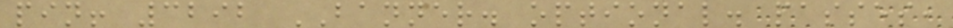pin! 3292 BANNER. optional. passes,
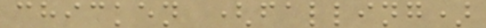chicken (falling)
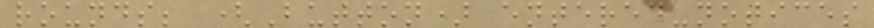rounds; (Button) entered-notices
